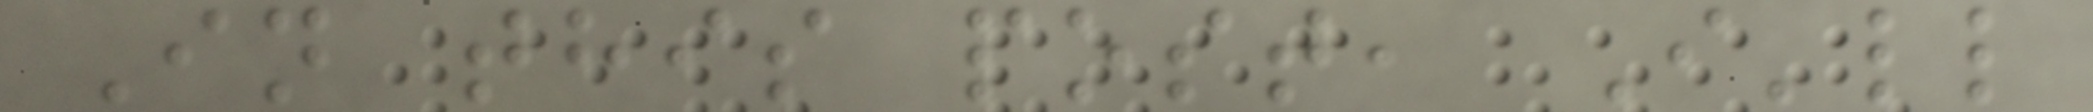In this post, I'll
